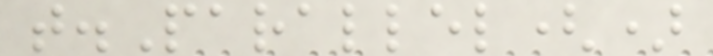t.Parallel()
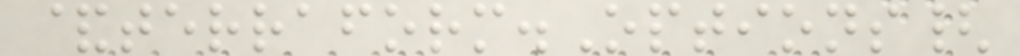&terraform.Options{
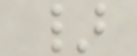}
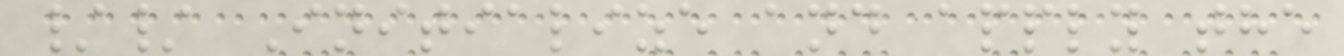// Initialize and apply the
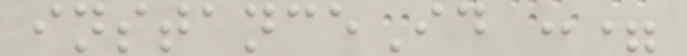instanceId :=
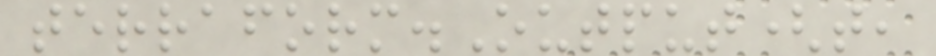terraform.Output(t,
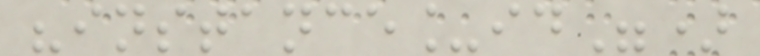"instance_id")
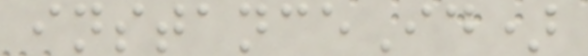instanceId)
